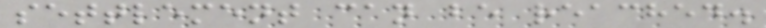settlement can be reached.
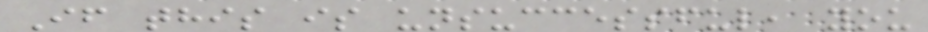If this is unsuccessful, you
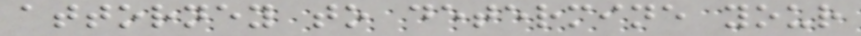attorney to determine your
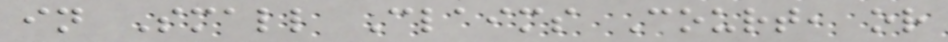in Small Claims Court, or
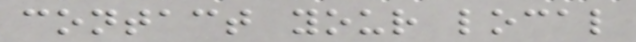contact your local
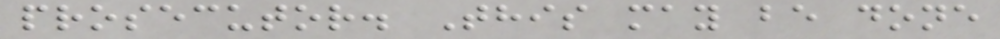prosecutor. This may be done
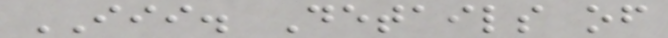III. Details of
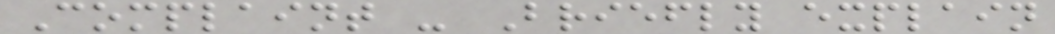Complaint - Briefly explain
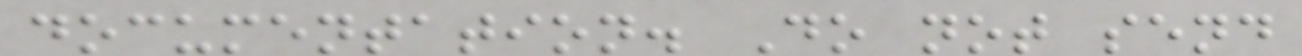documentation. Do not send
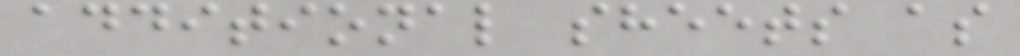additional sheets as
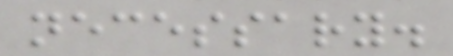necessary.
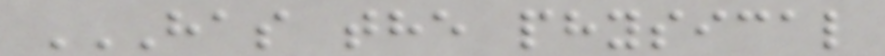HAS THE PHYSICAL
